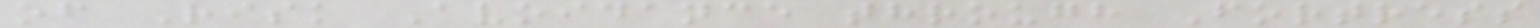of Risk Avoidance through Fortress
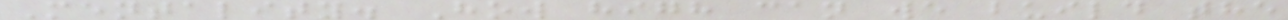Mentality. How high can we build the
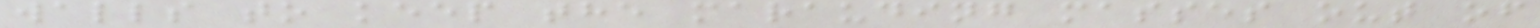walls to keep the marauding masses out of
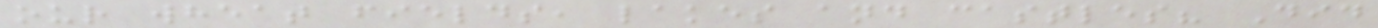our wheat fields, lakes and castles? Did
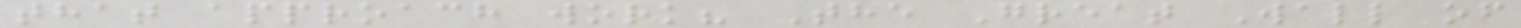that approach work? The Great Wall of
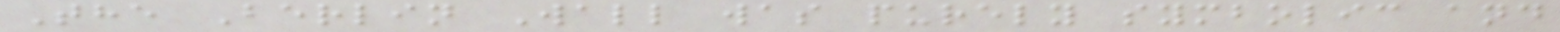The Berlin Wall was purely symbolic and
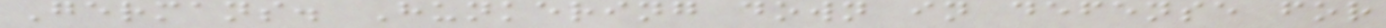Germans. Hunkering down in defense for
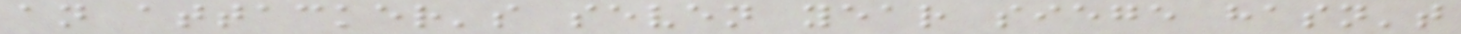an attacker's seven year siege hasn't
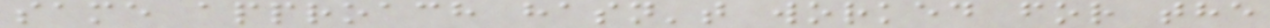same approach hasn't worked for the
